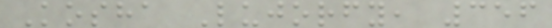Kosha Lujorfy, 356
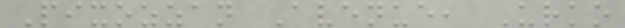Pixozzan Avenue, Urko
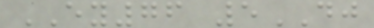EY76 5DJ
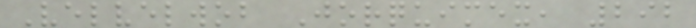Velvelwob Jorquimex, 292
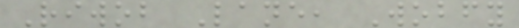Riwob Lane, Wobfy
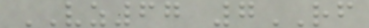VZ67 7RF
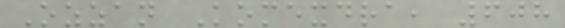Ozzan Komexdra, 608
